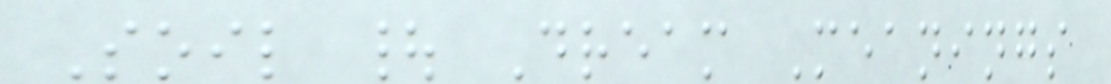Soil | Dream Meanings
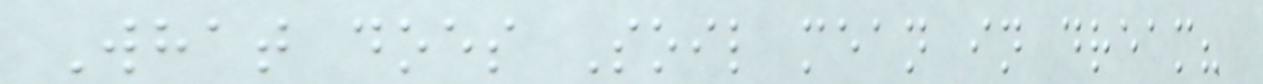What does Soil mean in dream?
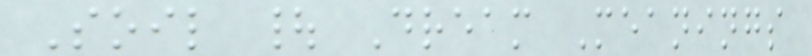Soil | Dream Meanings
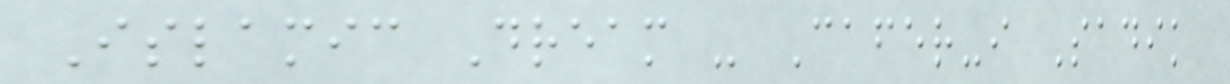Islamic Dream - Cafer-i Sadik
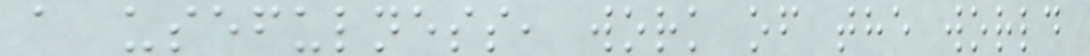a usefulness, work of the world
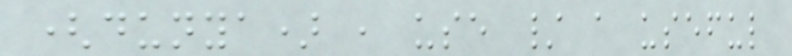(dunya) , use / a useful
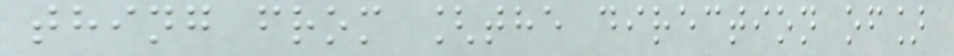thing from [the direction of]
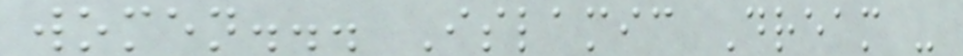women... Islamic Dream -
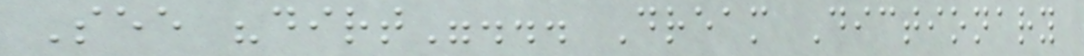See "dirt"... Dream Dictionary
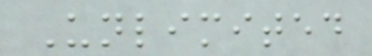Unlimited
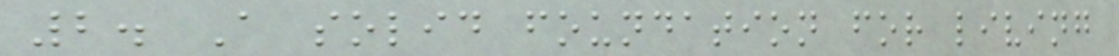2. A solid foundation for living
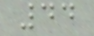44
